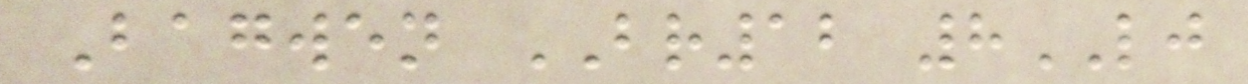Bagwen BR12 8LJ
